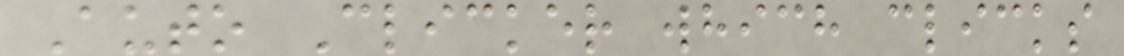Auto Clicker which clicks
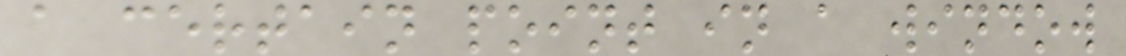a certain point in a window
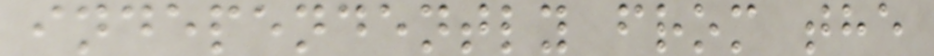independently from the
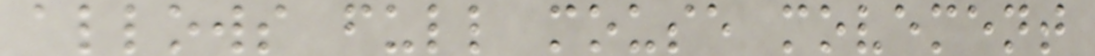allows full mouse movement
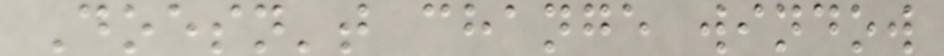Doesn't change window
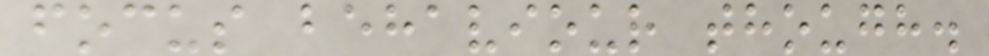focus behaviour though.
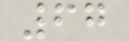67
